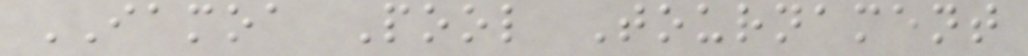IAMOA Pool Tournament
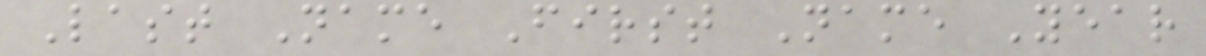Last Name First Name Year
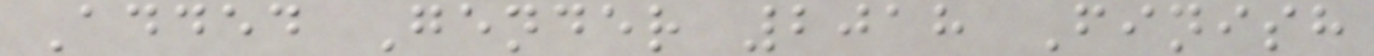Added Gender 2018 Finish
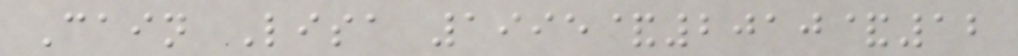Cain Lisa 1995&2010&12
